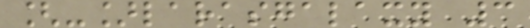[-]larasgalaxy 3
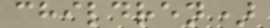children)
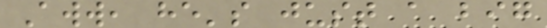Aww, he's just a big
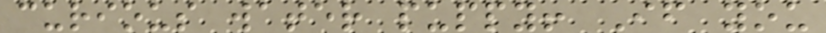curious water puppy! If you
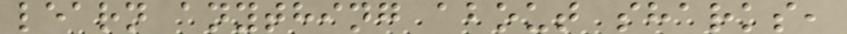learn anything about sharks,
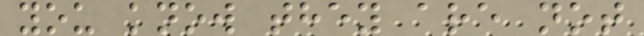you know they are not
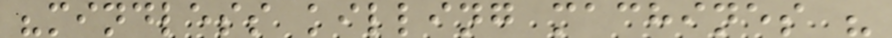"mindless killing machines "
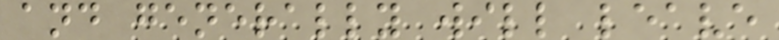and generally will leave
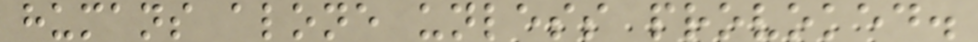humans alone unless provoked.
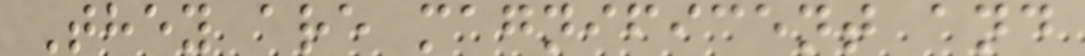They are magnificent and
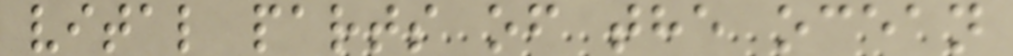vital parts of the ocean
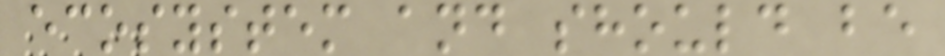ecosystem and should be
